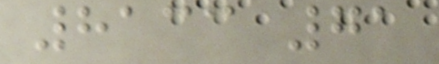8133 71
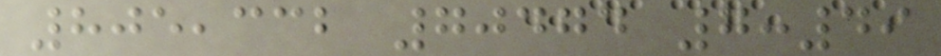805,332 70474 7:49
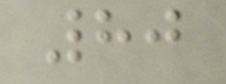80
